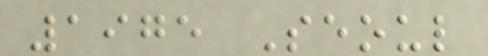1975 Seoul
